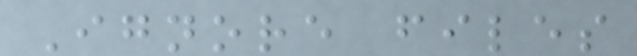Ignore files
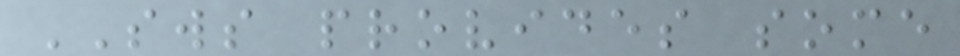SWS provides some
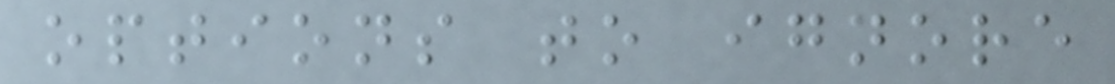options to ignore
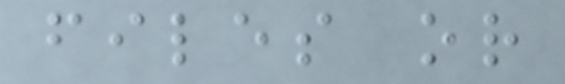files or
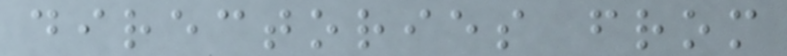directories from
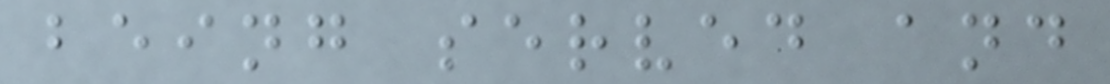being served and
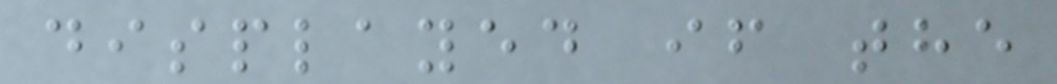displayed if the
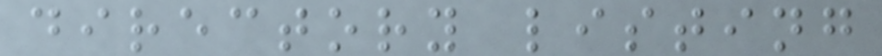directory listing
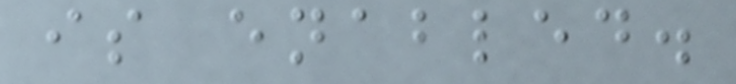is enabled.
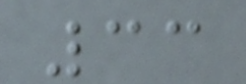33
